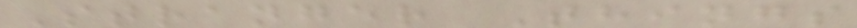Stranger Things
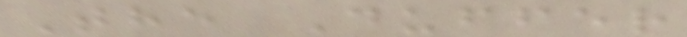The Duffer
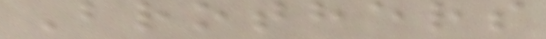Brothers
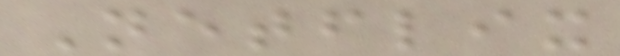Netflix
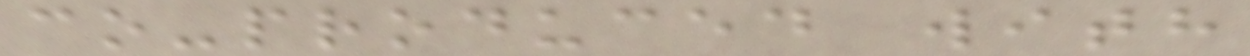co-produced with
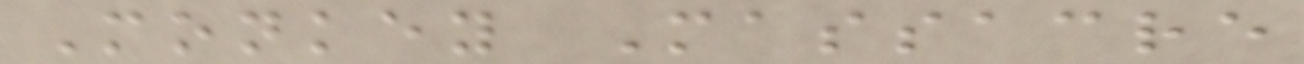Monkey Massacre
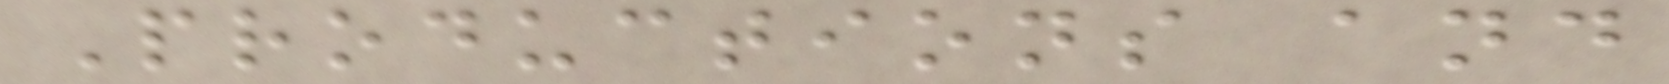Productions and
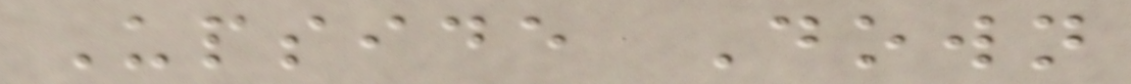Upside Down
